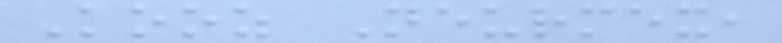Kooz Neurmex,
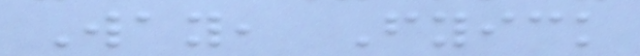Way, Fyick
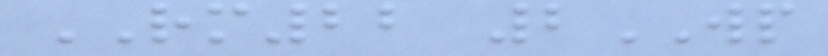RM22 2WP
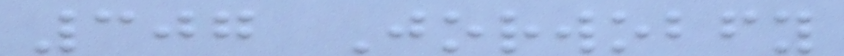307 Jorwobfy
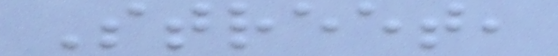Street,
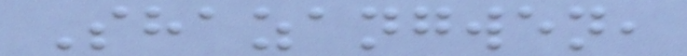Shazangwen,
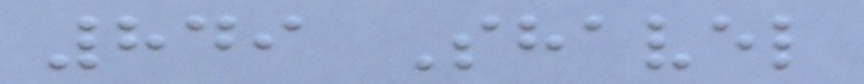849 Shavel
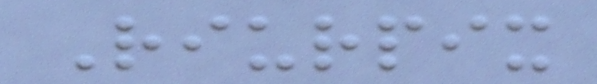Riurpix
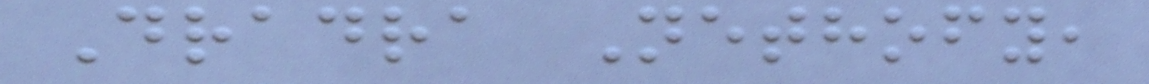Dradra Nethofy,
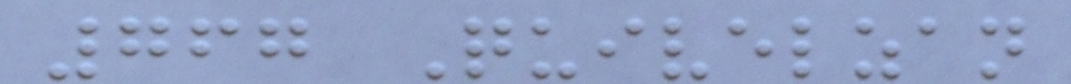767 Quivelzan
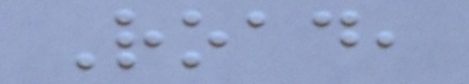Road,
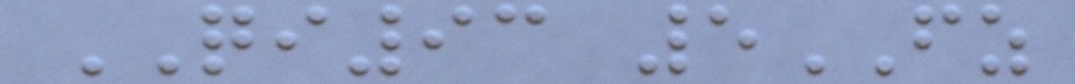QI93 5FZ
